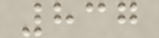837
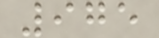975
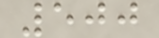500
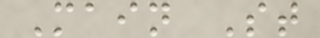Main St
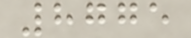8775
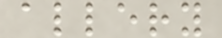allery
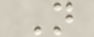N
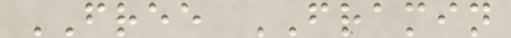FREE FRAMIN
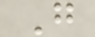G
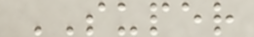SUPER
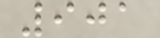901
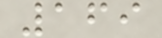169
